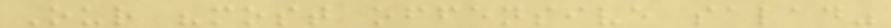Our "most offensive salad"
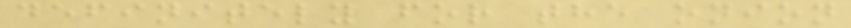definitely for the onion
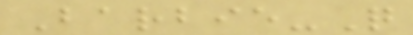Barbie-Q
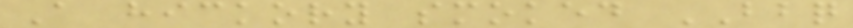A hickory smoked BBQ
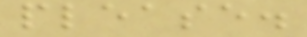please.
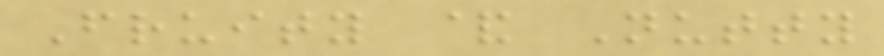Fruity & Nutty
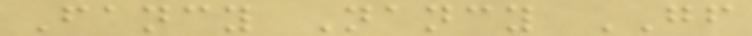Fancy Nancy GF
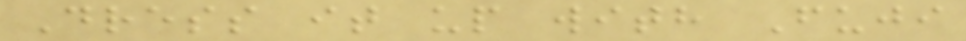Dress it up with Fuji
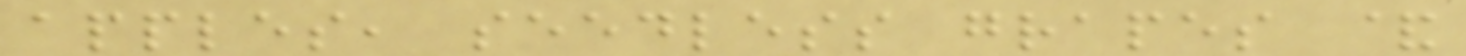apples, seedless grapes &
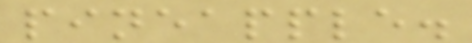pineapple.
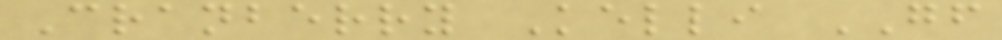Cranberry Kelli GF
